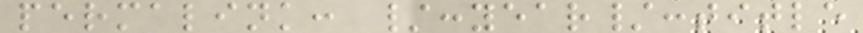permalink: /:year/:title
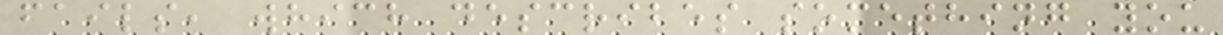fails, which describes something you
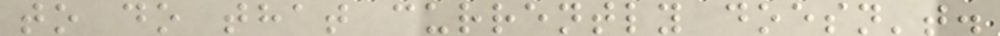to do that currently doesn't.
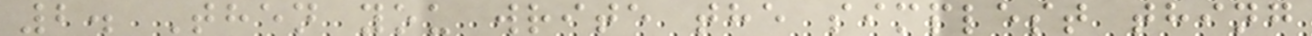2. Then you write the simplest thing
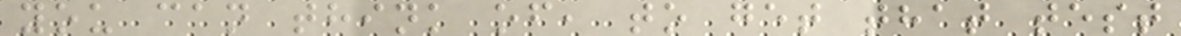you can think of, to get that test
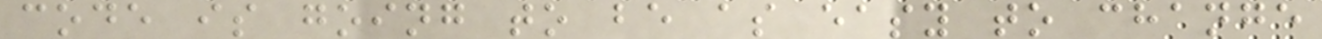code is going to be as easy to change
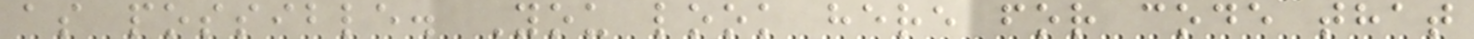as possible. You look here for code that
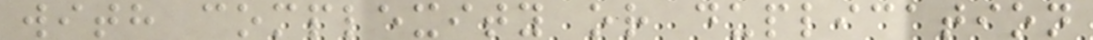with complexity or duplication
